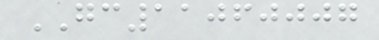GC11060007
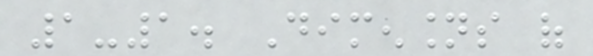1-1. Dimensions of
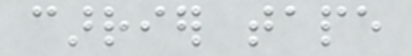carrier tape
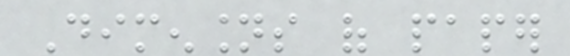Dimensions of paper
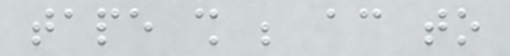tape shall be according to
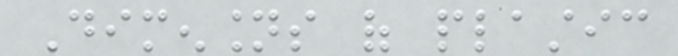Dimensions of plastic
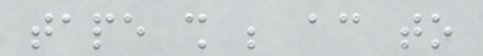tape shall be according to
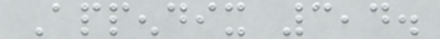Appendix 3,4.
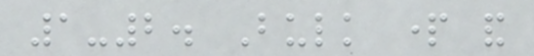1-2. Bulk part and
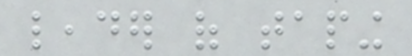leader of taping
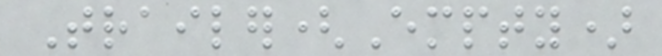Trailer(Empty)
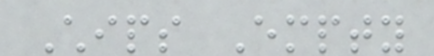Chips Empty
